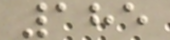185
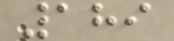189
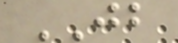JB
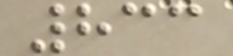833
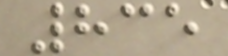835
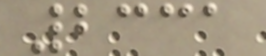2331
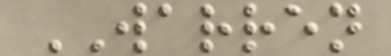WARREN
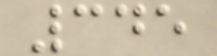345
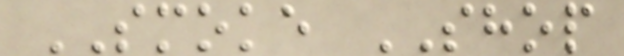SMOKE SHOP
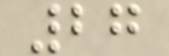27
